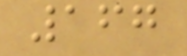167
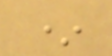*
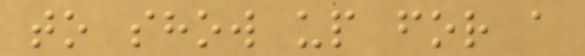to show up for a
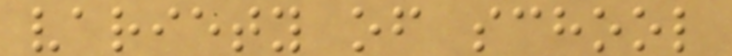variety of school
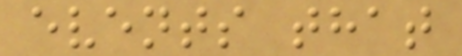events that
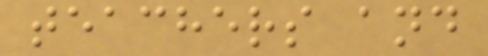teachers and
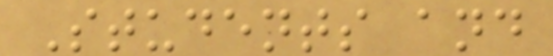Students and
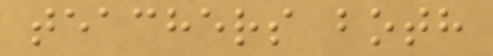teachers both
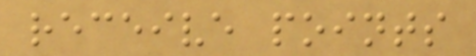receive points
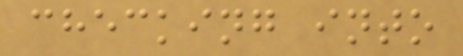checking into
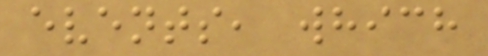events, which
